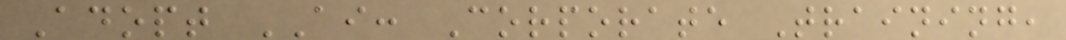Adopt AI: Corporate Training,
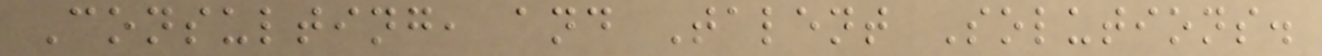Consulting, and Talent Solutions.
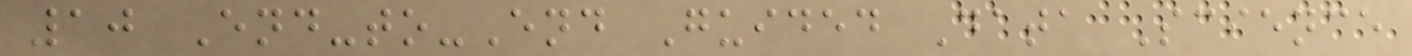10 End-to-End Guided Data Science
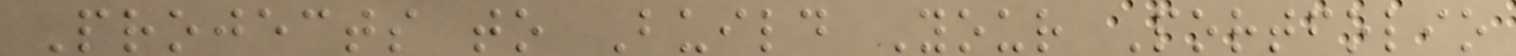Projects to Build Your Portfolio
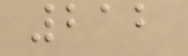212
